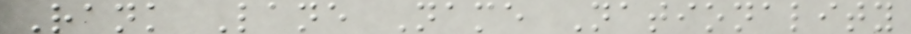Rank Lane Name Nationality
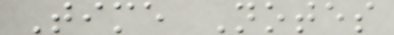Time Notes
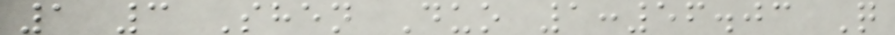1 3 Shen Duo 1:56.03 Q
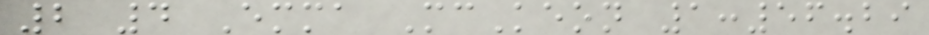2 4 Emma McKeon 1:56.29
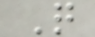Q
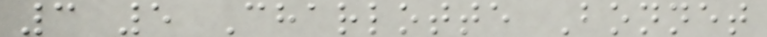3 5 Charlotte Bonnet
